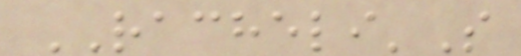RACHELI'S
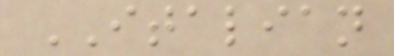ITALIAN
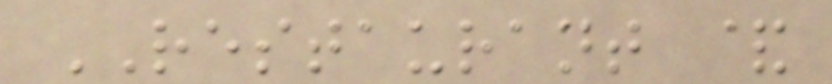RESTAURANT &
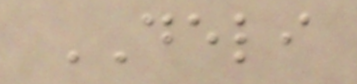DELI
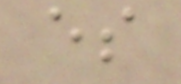es
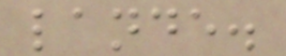lande.
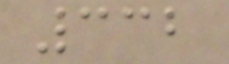332
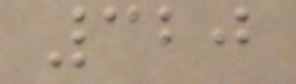320
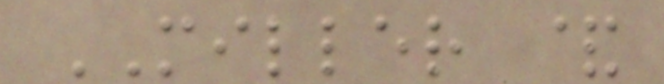MILLER &
